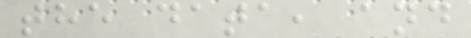the data, and
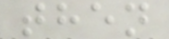then
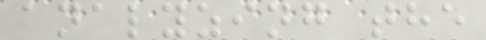analyzing the
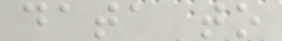data to
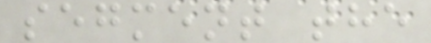segment the
